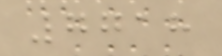7718
